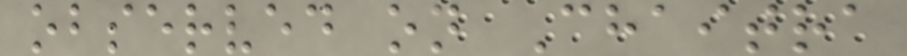observed on Chaitra
